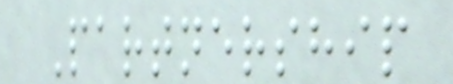Partnership
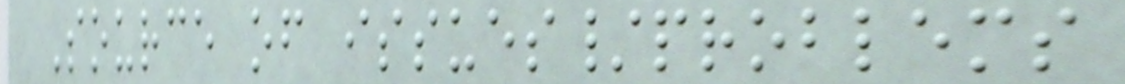Source of issues/problems
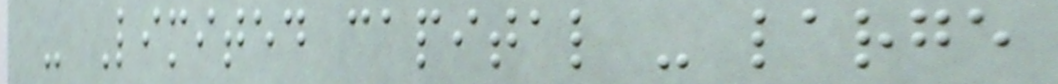- Limited capital - large
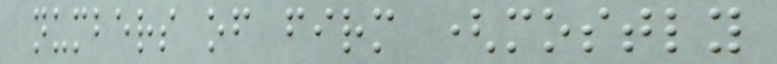numbers of firm (mostly
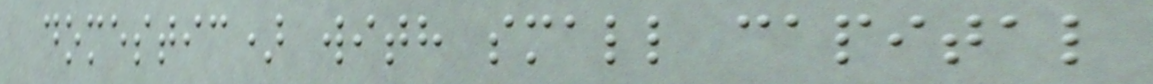domestic) with small capital
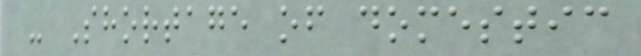- Shortage of domestic
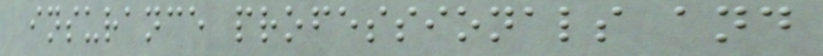insurance professionals and
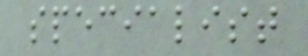specialist
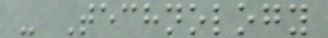- Technology
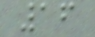16
